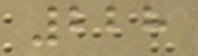228
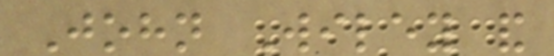John Wiley and
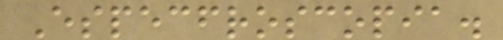Especfroscopia.
